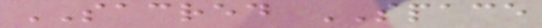SACRED SPACE
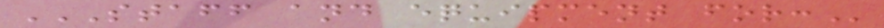STAFF AND EQUIPMENT FOR:
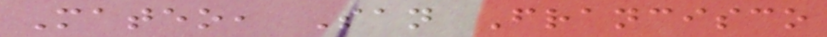Mateo, San Francisco
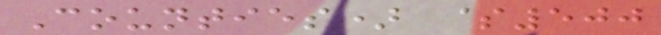Counties) $500
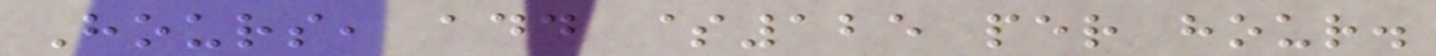Hours, add $125 per hour.
